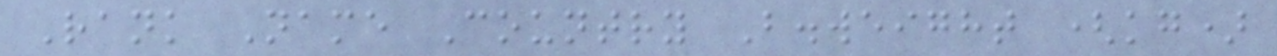Rank Name Country B.weight (kg)
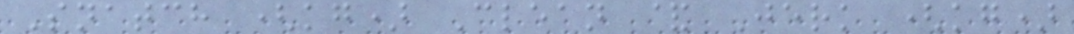Snatch (kg) Clean & Jerk (kg)
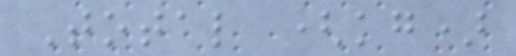Total (kg)
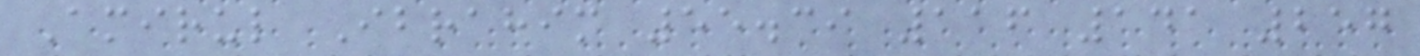Amirul Ibrahim 55.39 116 141 257
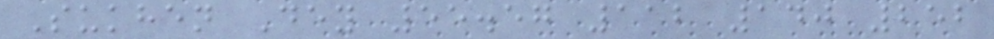Sukhen Dey 55.57 112 140 252
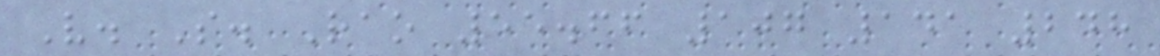V. S. Rao 55.66 107 141 248
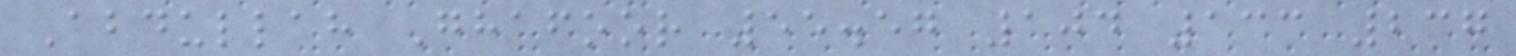Abdullah Ghafoor 55.57 104 133 237
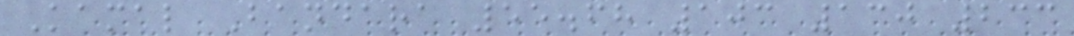Kamal Bandara 55.68 103 130 233
